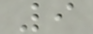9
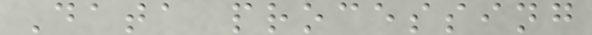Data processing
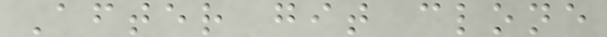After git clone
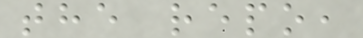the repo,
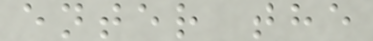enter the
